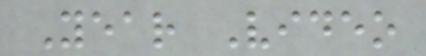Year Video
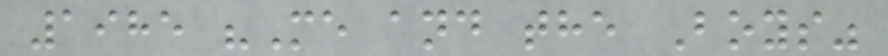1985 "Me and the Boys"
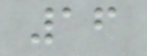16
